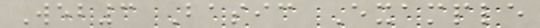Web3 Basic Example
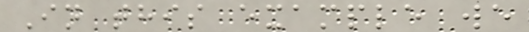In this example we
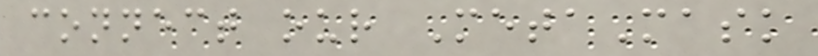connect our MetaMask
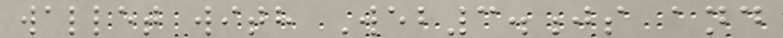wallet with Web3.js and
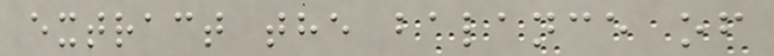extract the balance of
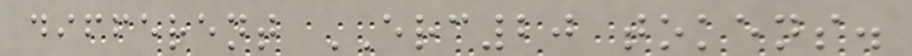different ERC20 tokens.
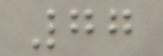77
